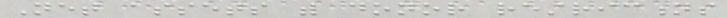Net assets with donor restrictions
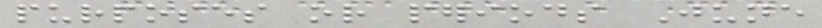purposes or periods June
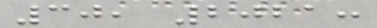30, 2021:
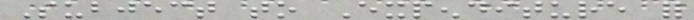Subject to Expenditure for
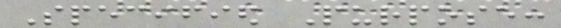Specified Purpose:
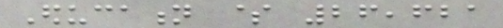Education $ 26,621
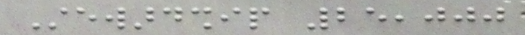Stewardship 25,000
